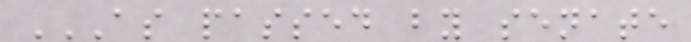AS PASSED BY SENATE
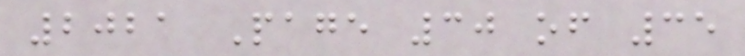2021 Page 30 of 35
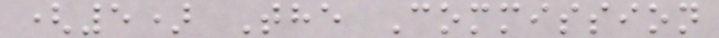(5) The Commission
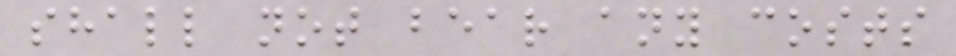shall not bear any costs
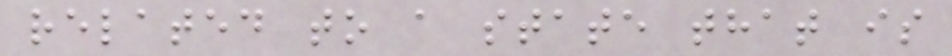related to a state that is
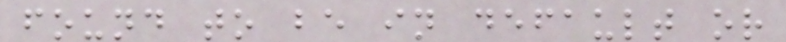found to be in default or
